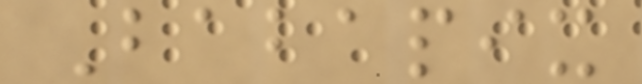Babapix
